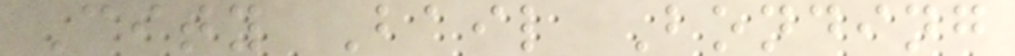City Bail Bonding
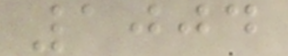1004
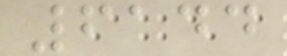6144
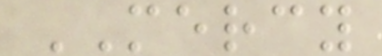MERCY
